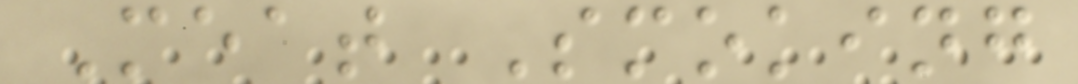Meat Smoking
